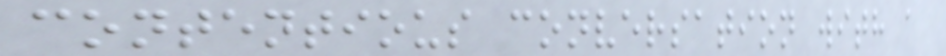contentious conversation with a
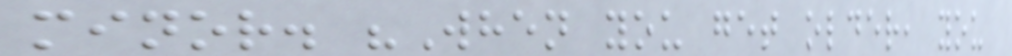minor. "When you get older, you
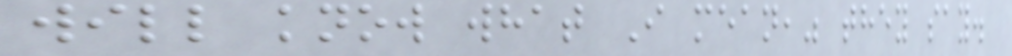will know what I mean," they say.
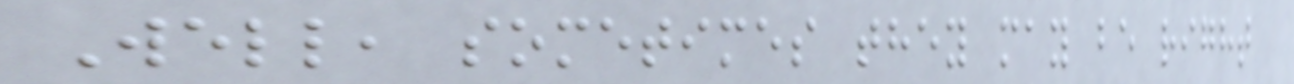Well, sometimes they may be right
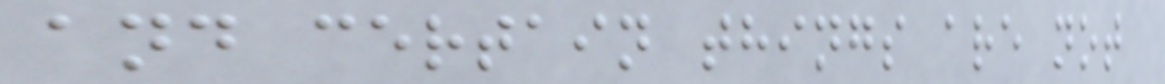and certain things are not
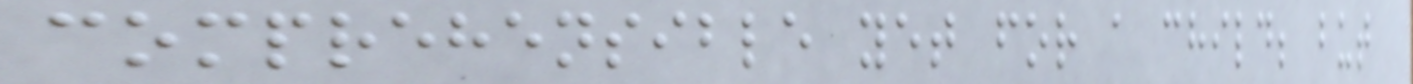comprehensible yet for a child; but
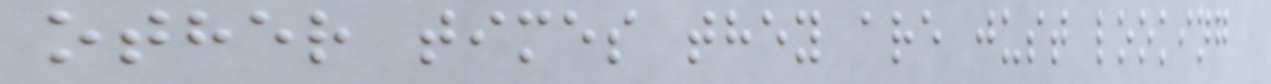other times they are just looking
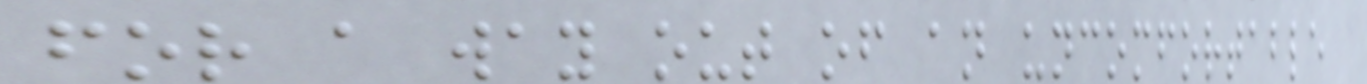for a way out of an uncomfortable
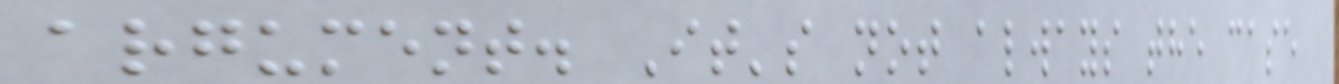argument. It's not always the case
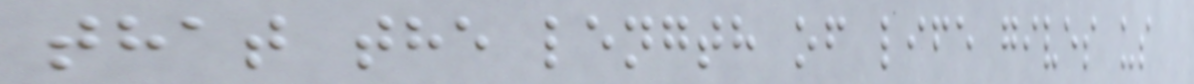that the length of life gives us
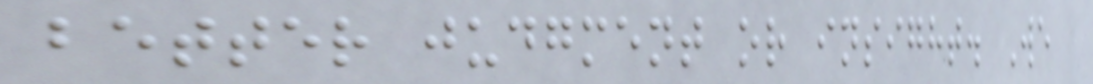better judgment or insight. We
